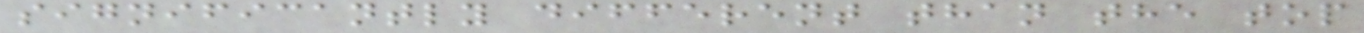significantly different than the top
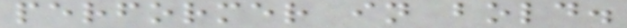performer in bold.
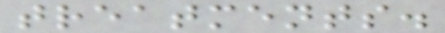treatments.
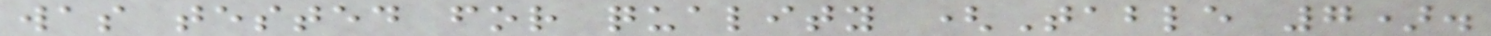was tested for quality (Table 7).
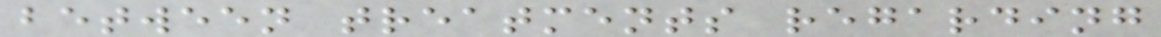between treatments regarding
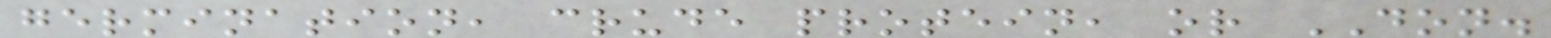germination, crude protein, or DON.
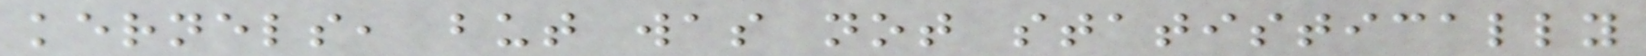kernels, but was not statistically
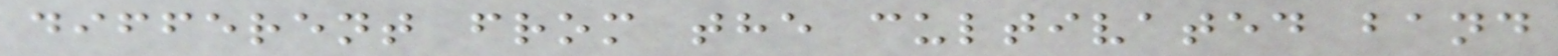different from the cultivated band
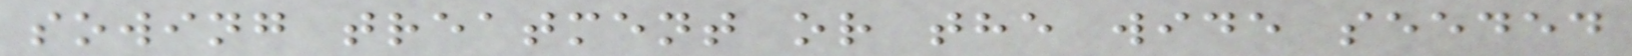sowing treatment or the wide seeded
